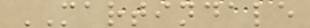MARTINDALE
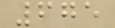675
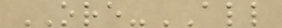ORE-ALL
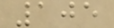105
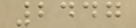2447
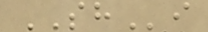SHi
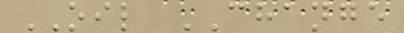OIL CHANGE
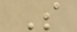S
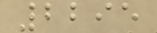2295
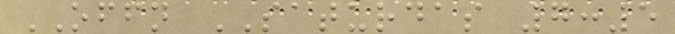OFFN SATURDAS 7:5
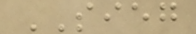SIEG
